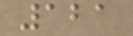121
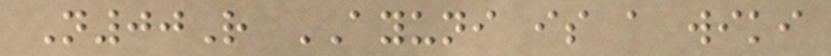N00R AYUNI is a wiki
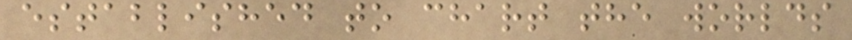established to chart the worlds
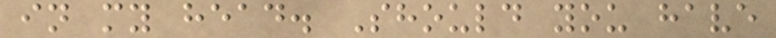in my head. Should you have
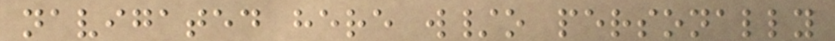navigated here w/o personally
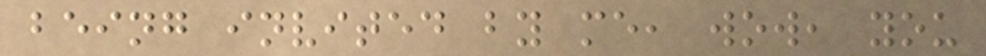being invited by me, wow, you
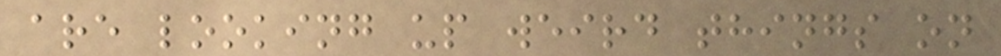are looking up weird things on
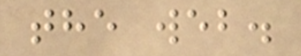the web.
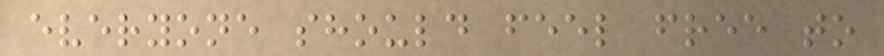everyone should feel free to
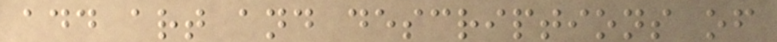add art and descriptions of
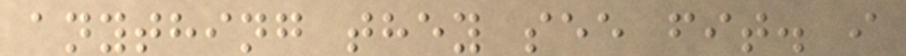anything they see fit. i
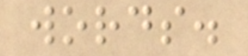words.
